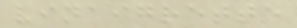vinaigrette
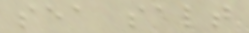sea salt
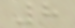8
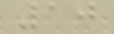10
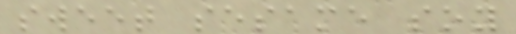sweet sesame soy
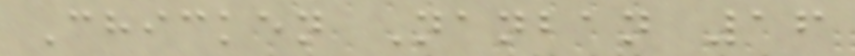Chicken Nanban 16
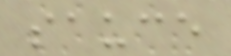sauce
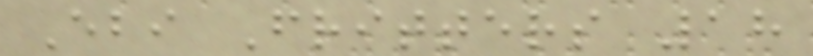Ebi Fritters 18
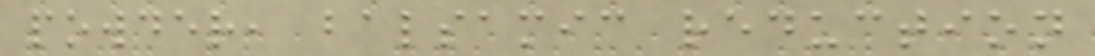powder, balsamic reduction
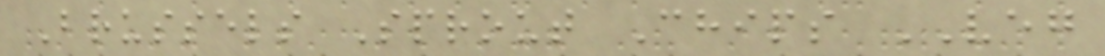Brussels Sprout Chips VEG
